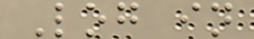Log in
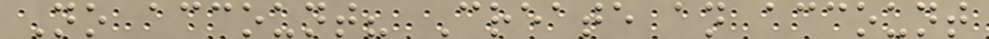No account? Create an account
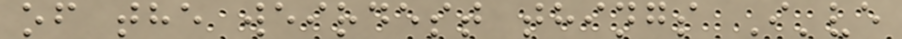of the weirdest things I've
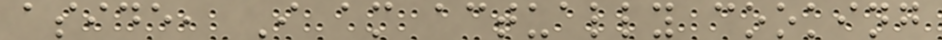aside, I am actually cooking
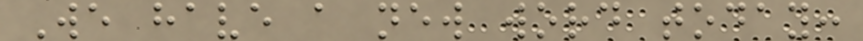We have a new word today:
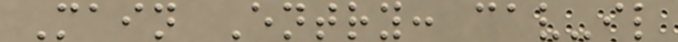Main Entry: cav-il
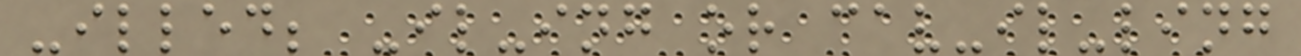-illed; -il-ing or cav-il-ling
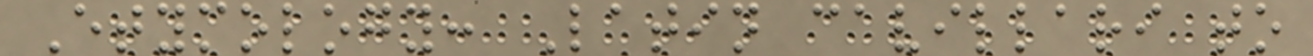Etymology: Latin cavillari to
